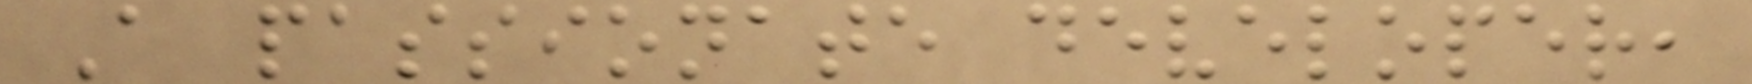A passionate developer,
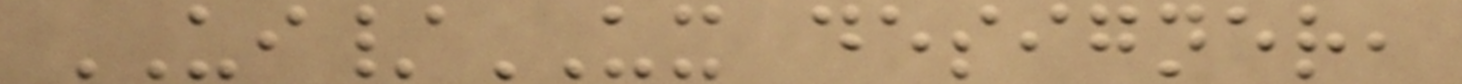UI/UX designer,
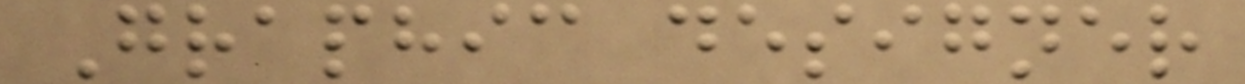Graphic designer
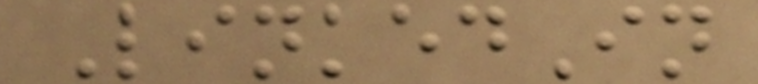LinkedIn
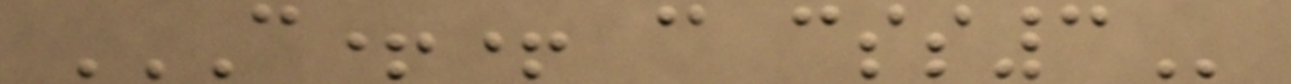C++ C CSS3
